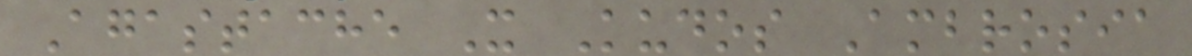Agastache X Kudos Ambrosia
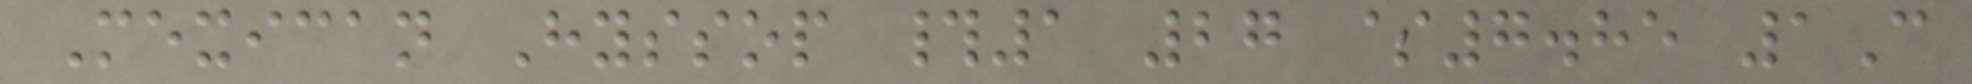Mexican Hyssop #1 27 $7.85 1C
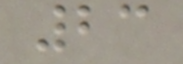23
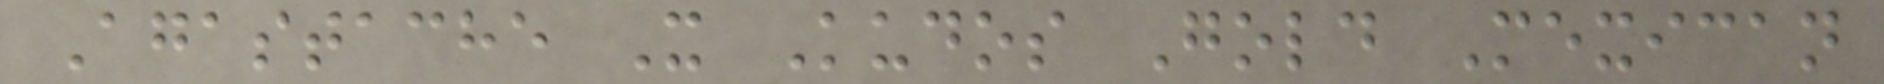Agastache X Kudos Gold Mexican
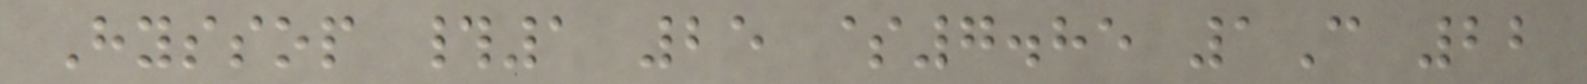Hyssop #1 25 $7.85 1C 22
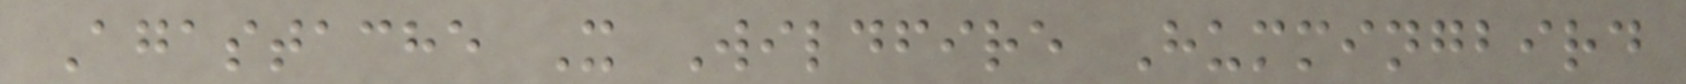Agastache X Wildfire Hummingbird
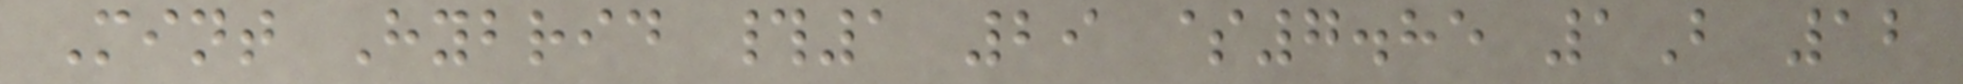Mint Hybrid #1 29 $7.85 1B 12
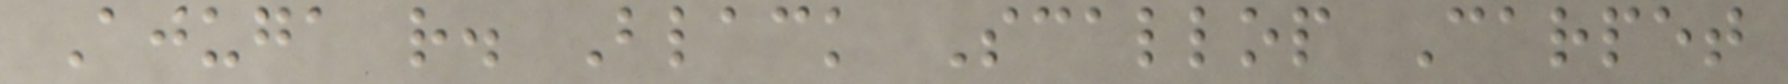Ajuga r. Black Scallop Carpet
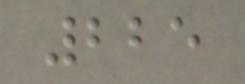225
